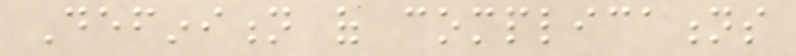Definition of complications
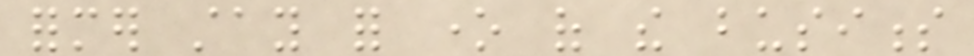former stay for one of the business
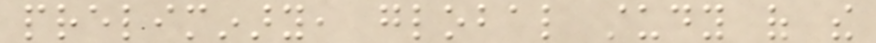preliminary, global study of the
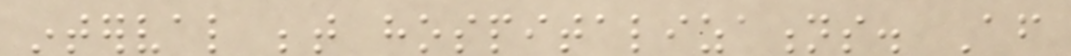interval between hospitalizations. After
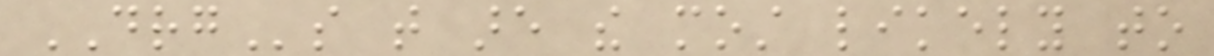DRGs that are the most likely to
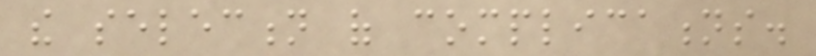the selection of complications.
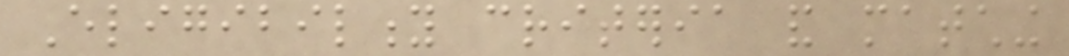Eligibility criteria and matching
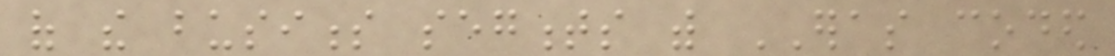of the business segments with ERAS coded
